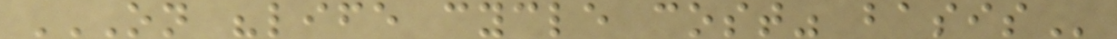ON "LIFE CYCLE COST" BASIS
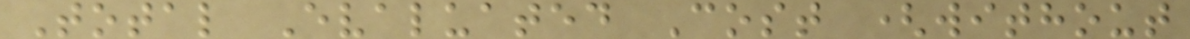Total Evaluated Cost (without
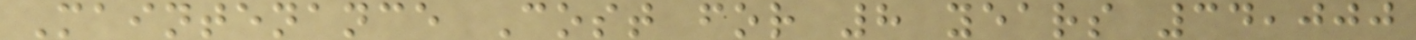Maintenance Cost for 8 years 34,000
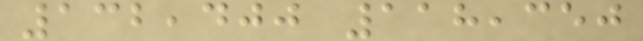132,400 118,350
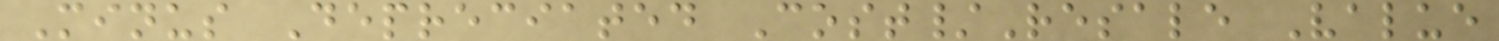Minus Depreciated Cost/Resale Value
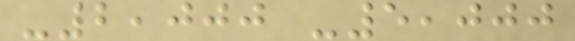-2,000 -5,000
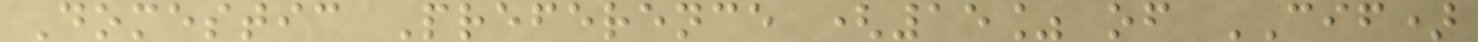Domestic Preference (15% of CIF)
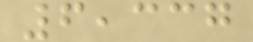6,337
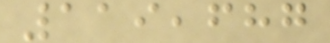119,687
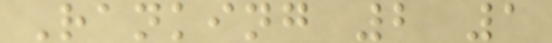Ranking 2 1
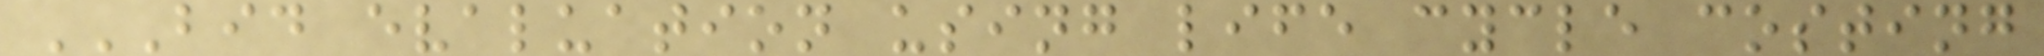BID EVALUATION USING LIFE CYCLE COSTING
